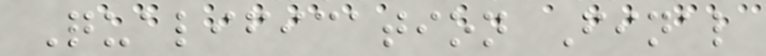Qualification Final
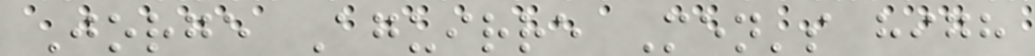Jorge Aguirre Men's high
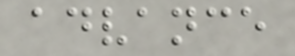advance
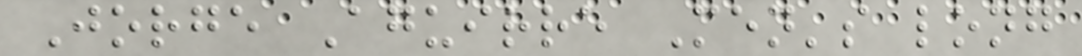Jorge Aguirre Men's long
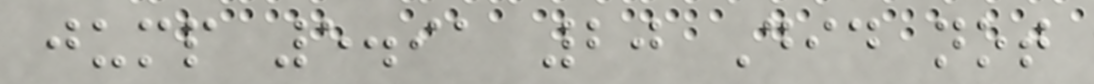jump 5.91 20 Did not
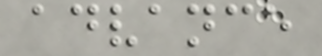advance
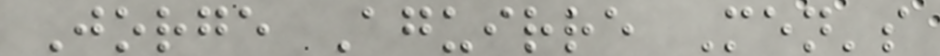Jorge Aguirre Men's
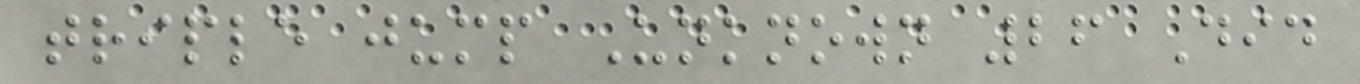triple jump Unknown 26 Did
